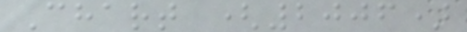Chart (2006)
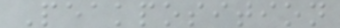Peakposition
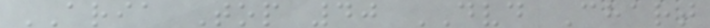ARIA Top 40 DVD Chart
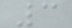3
